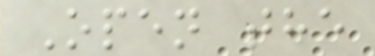Open the
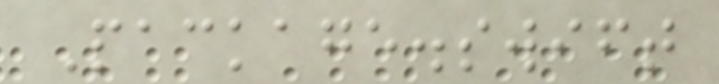Package.swift
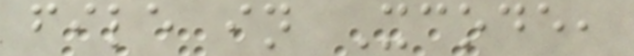file in Xcode,
